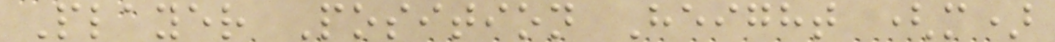Player Position Height (m)
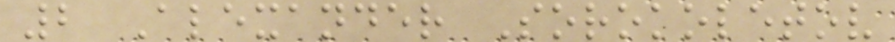2 Alexander Sorokoletov
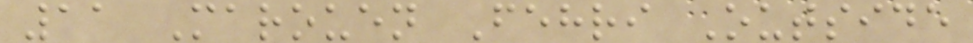11 Marouen Fehri Outside
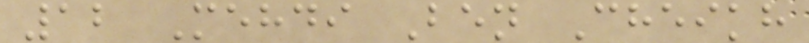12 Mehdi Ben Cheikh
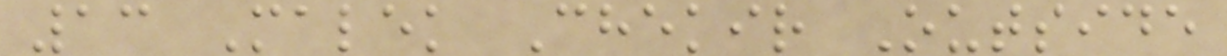13 Malek Chekir Outside
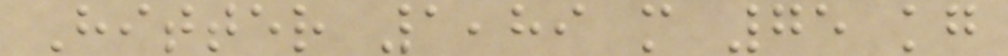Hitter 1,89 m 75 kg
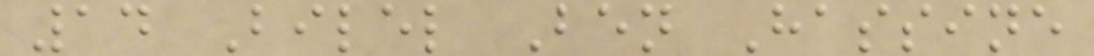14 Bilel Ben Hassine
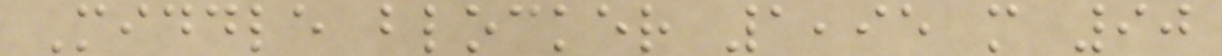Middle blocker 1,95 m 90
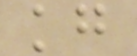kg
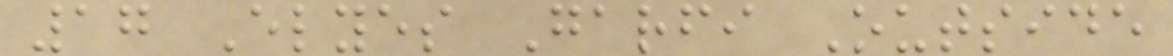17 Elyes Garfi Outside
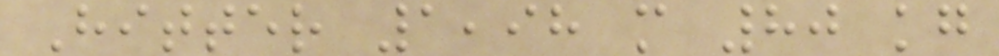Hitter 1,98 m 80 kg
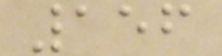156
